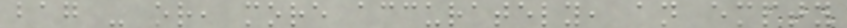bag - or, more accurately, an empty
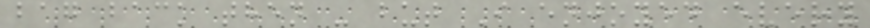bag back then - but I enjoyed every
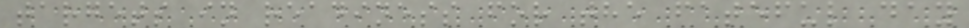targets in readiness for the fateful day
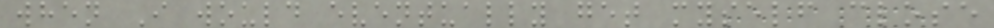when I would eventually get myself close
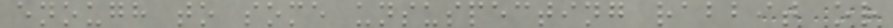enough to some unsuspecting rabbit or
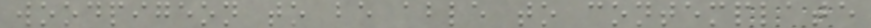woodpigeon to be able to contemplate
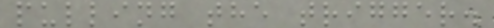pulling the trigger.
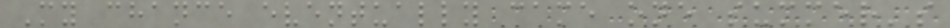My chance eventually came one summer's
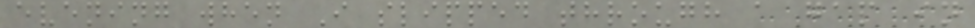evening when I slipped through a gap in
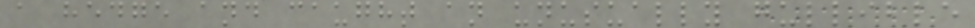a hedge and caught an unusually gullible
